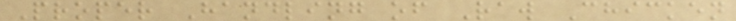Proper Handling of Raw Chicken
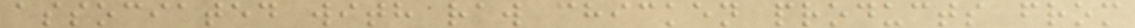associated with raw chicken products from
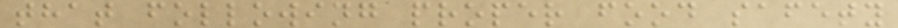that following proper food safety
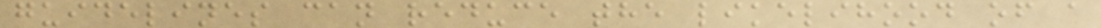guidelines can reduce the likelihood of a
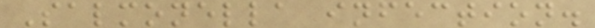Salmonella infection.
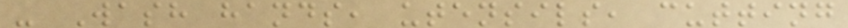- Wash hands, utensils, cutting
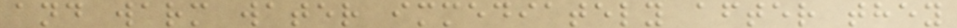and warm water immediately after they
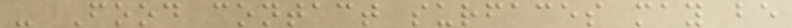- Food contact surfaces may be
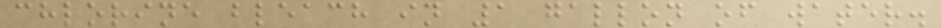chlorine bleach in 1 gallon of water.
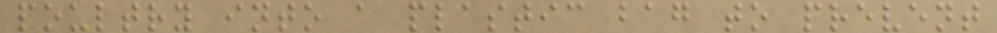poultry into a plastic bag to prevent
